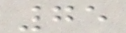75
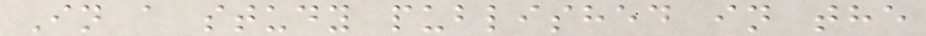In a study published in the
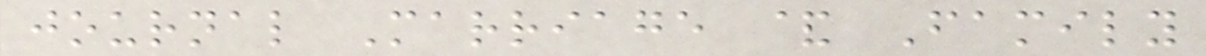journal Marriage & Family
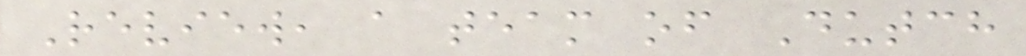Review, a team of Dutch
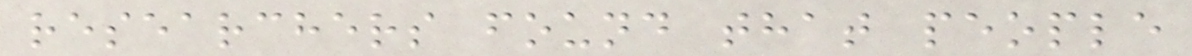researchers found that people
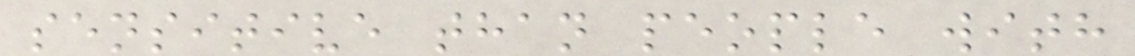sensitive than people with
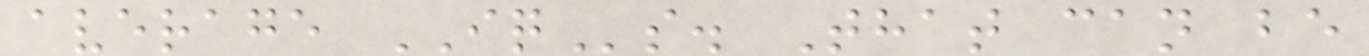average IQs. That can be
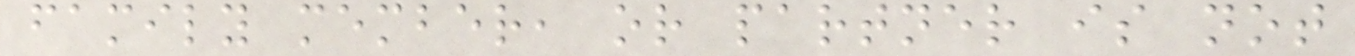family member, or partner is not
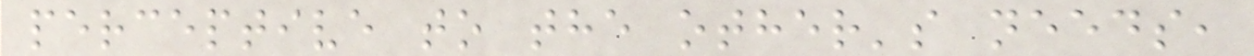perceptive to the other's needs,
